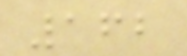162
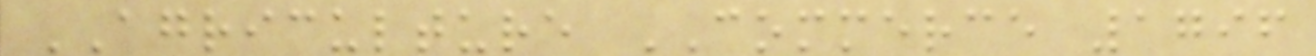AGRICULTURE COMMERCE 1796
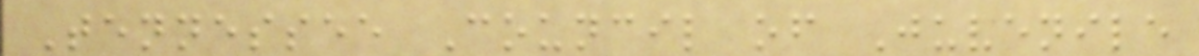Tennessee Council of Juvenile
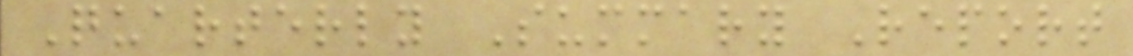Quarterly Summary Report
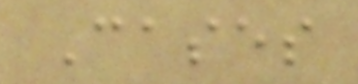Cases
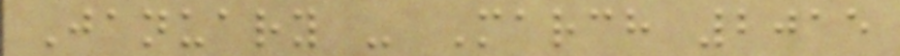January - March 2015
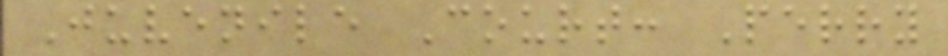Juvenile Court: Perry
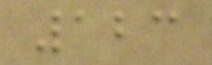123
